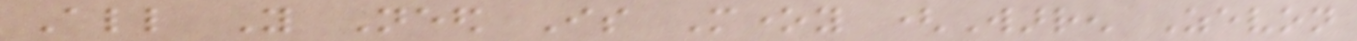All You Need Is Money (Warren Zevon
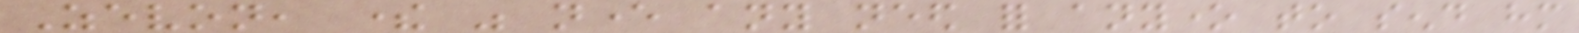Zevon, there was never any need for anyone to send him
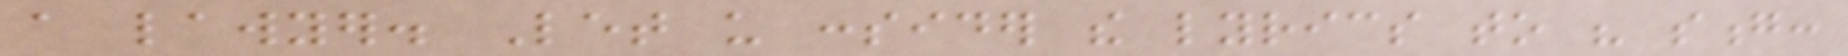a lawyer. Let us consider the lyrics to his song:
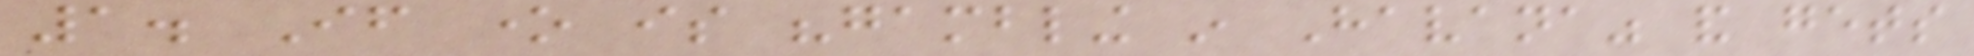1. If one is "gambling in Havana" and gets
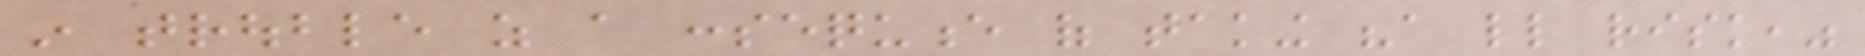in trouble as a consequence of taking "a little risk,"
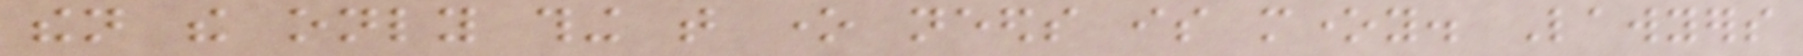then the only thing that one needs is money. Lawyers
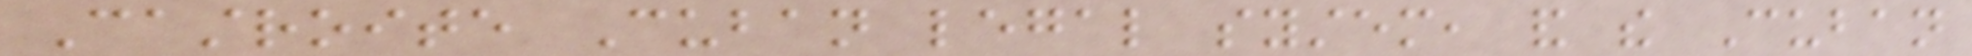Castroite Cuban legal system, and the Cuban
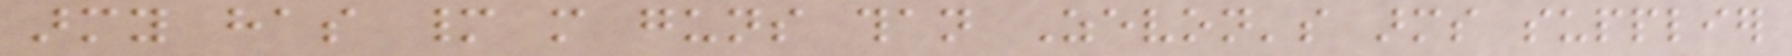army has many more guns than Zevon's arms supplier
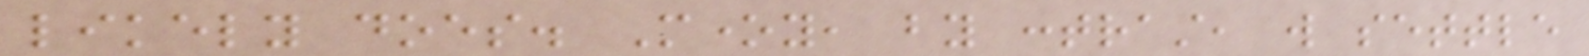likely does. Money, by contrast, will settle
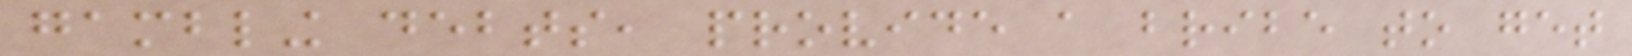gambling debts, provide a bribe to get
